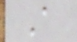A
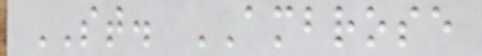ST. AMBROSE
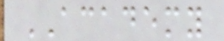ACADEMY
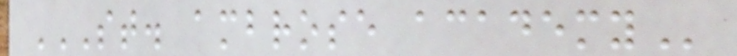ST. AMBROSE ACADEMY
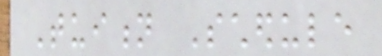Tuition Schedule
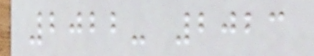2022- 2023
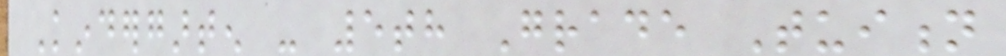Kindergarten - 5th Grade Tuition
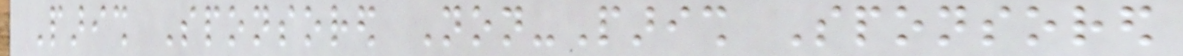Parish Sponsored Non-Parish Sponsored
